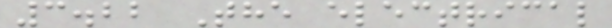3.22 The electrical
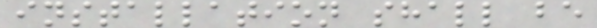installation shall be
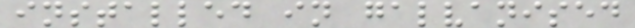installed in galvanised
